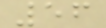56
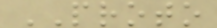PROTO
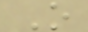O
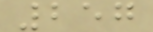257
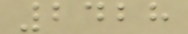2428
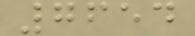7654
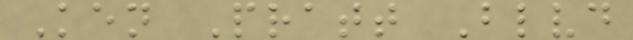Ken Pratt Blvd
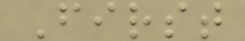First
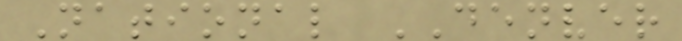National DENVER
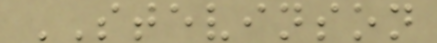STEVINSON
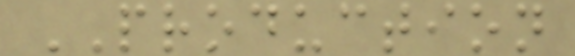PRODUCTION
